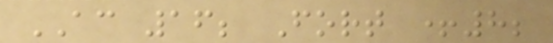AC 16; Fort +8;
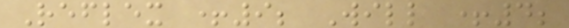Reflex +9; Will +4;
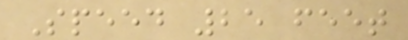Speed 25 feet
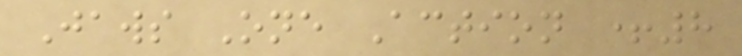Jaws One Action +8
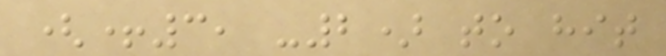(+3, -2) to hit
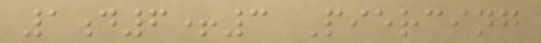1d6+3 Piercing
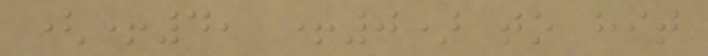(+4, +0) to hit
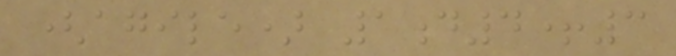(agile) 1d4+3
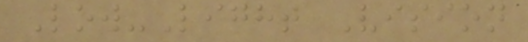Low-Light Vision
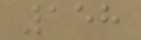158
